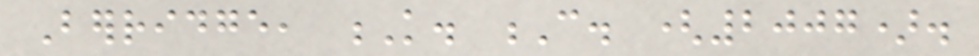Berridge, K. C. (2007).
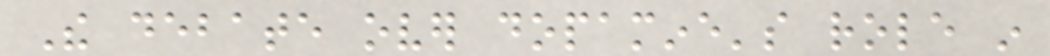The debate over dopamine's role in
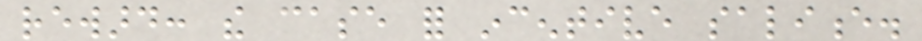reward: the case for incentive salience.
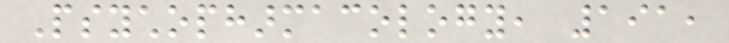Psychopharmacology, 191,
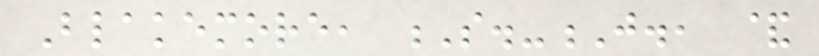Blakemore, S.-J., &
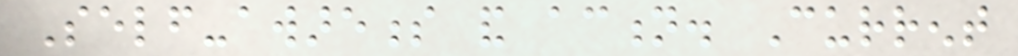Self-awareness and action. Current
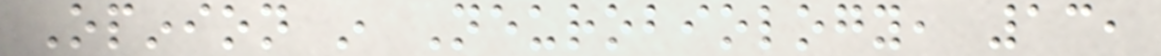Opinion in Neurobiology, 13,
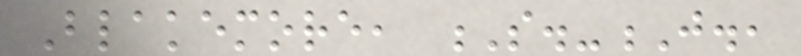Blakemore, S.-J.,
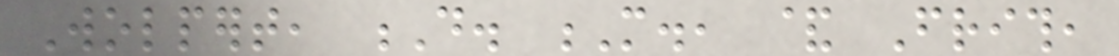Wolpert, D. M., & Frith,
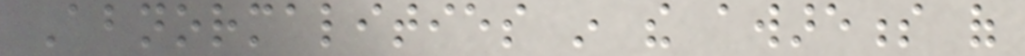Abnormalities in the awareness of
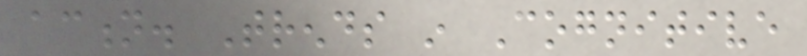action. Trends in Cognitive
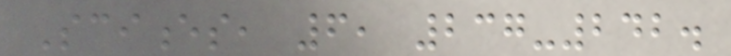Sciences, 6, 237-242.
